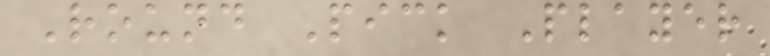Round Pick Player
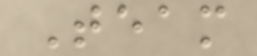Team
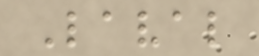Laval
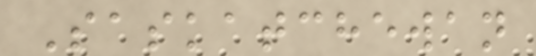Saskatchewan
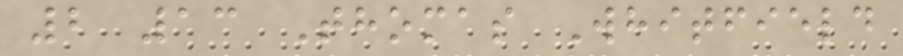2 13 Thomas Whitfield
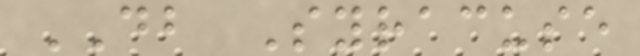DB Syracuse
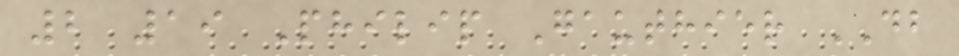2 19 Philip Gauthier DB
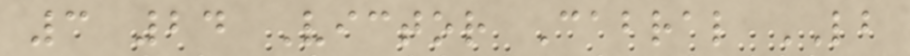3 24 Victor Cabral LB
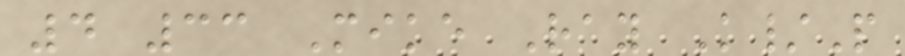4 33 Mike Ray K/P
